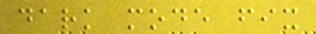dark mode fix
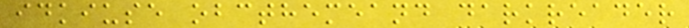idkiuse obcthemeand darkreader
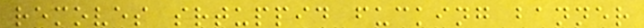removes srtuppid fucking banner
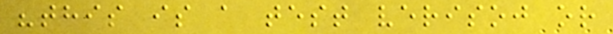"this is a test verisoj or
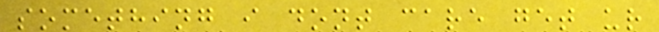something i dont care get ur
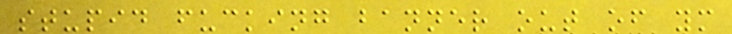stupid fucking banner out of ym
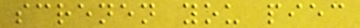screnen you piec
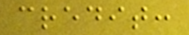credit:
